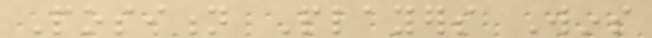Position Players Wins
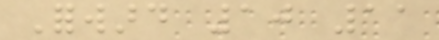Forward 10 11
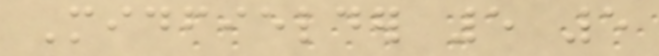Midfielder 5 5
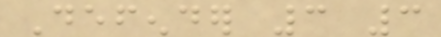Defender 3 3
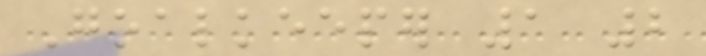Goalkeeper 1 2
